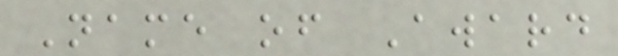Name of Award
